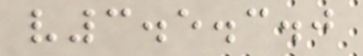v3.5.3.0
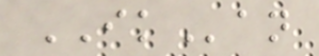IKan
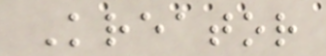Kreator
